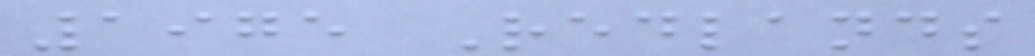1975 Redlands
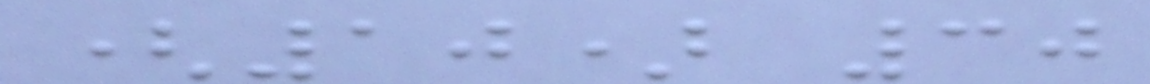(10) 30
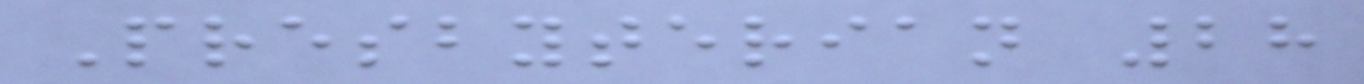Presbyterian 28
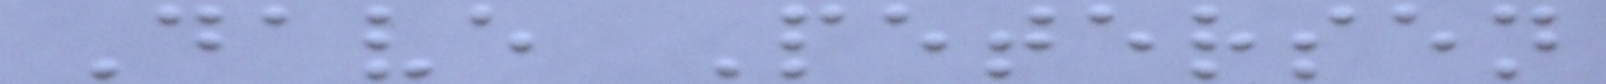Dave Petersen
